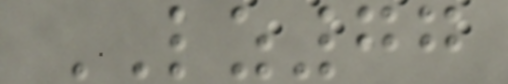LZ77
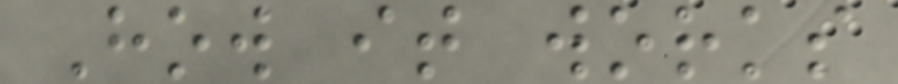How it works
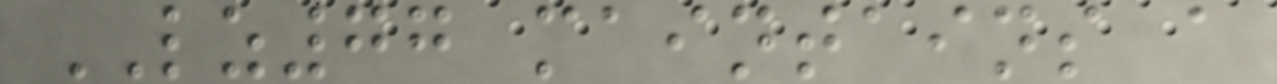LZ77 maintains a
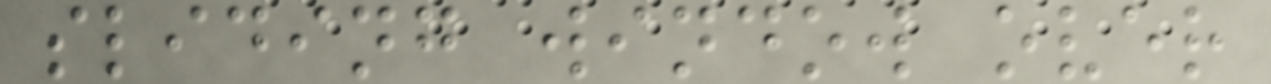sliding window over
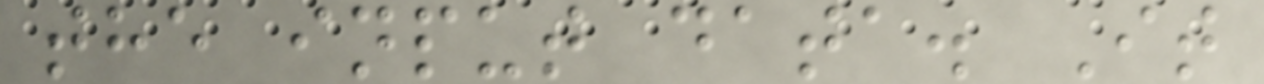the input data. It
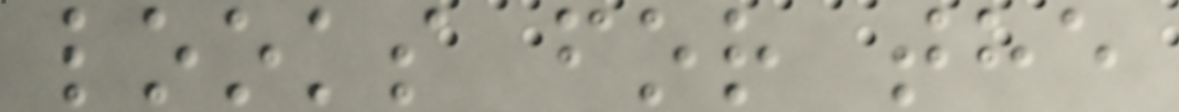looks for the
